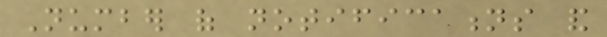Number of notifications and
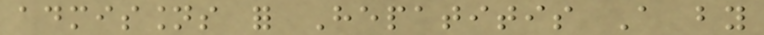admissions for Hepatitis A by
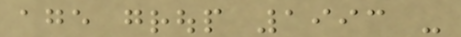age group 1993 -
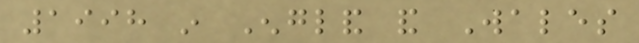1998 in England and Wales
